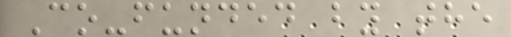Co-funded by the
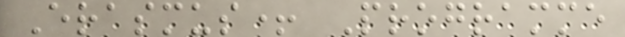Erasmus+ Programme
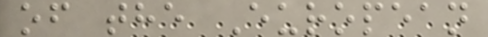of the European
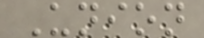Union
